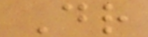Dr
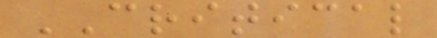CRITICAL
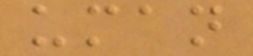uman
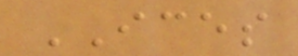ICES
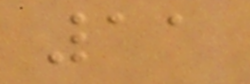11
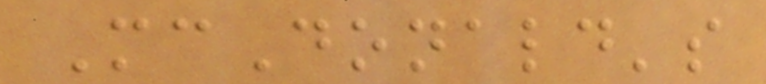McDonald's
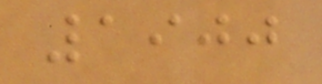1900
